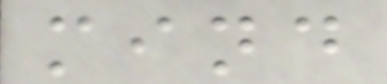mind
